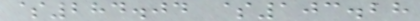$284.04 $103.28
